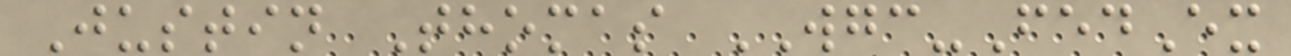Justin Thomas WGC-FedEx
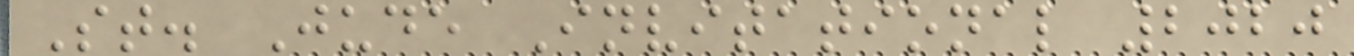St. Jude Invitational 2020
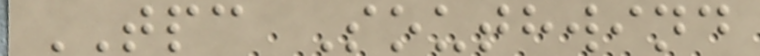TPC Southwind
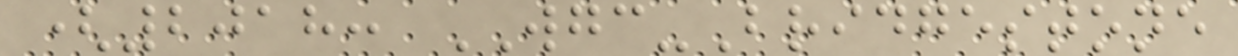(2018: WGC-Bridgestone
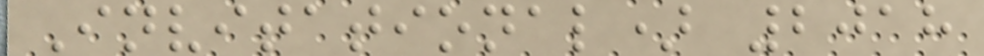Invitational) 2018
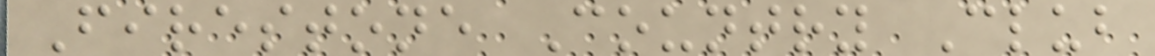Firestone Country Club
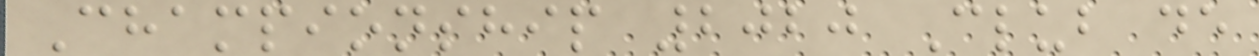Championship 2020 Club de
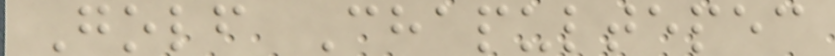Golf Chapultepec
